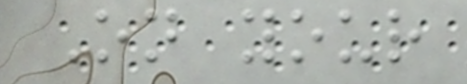On your
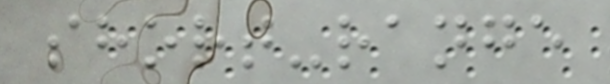short-range
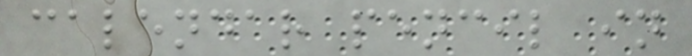calendar pencil in
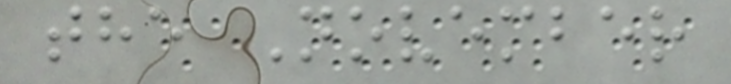the November
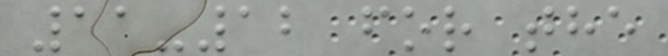11-12 for the
